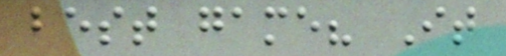best game? It
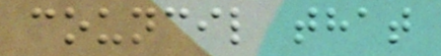council that
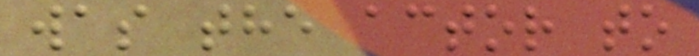was the actor to
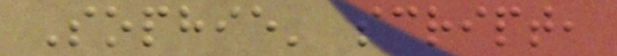Sophie' script,
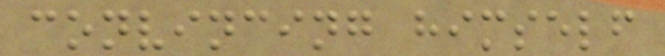convincing himself
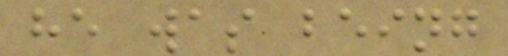he was being
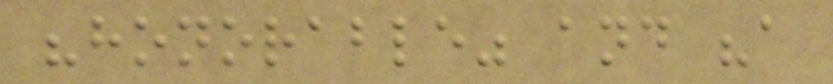"honorable" and "a
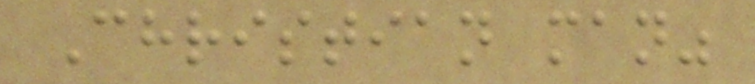Christian man"
